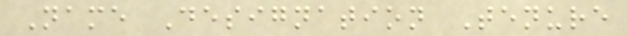Name Designation Tenure
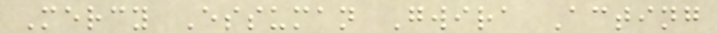Mercy Essuman Gwira Acting
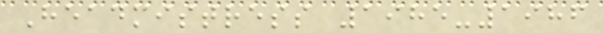Headmistress 1985-1986
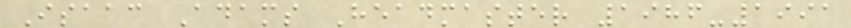Isaac Adams Headmaster 1986-1991
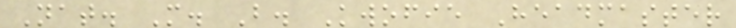Nat. M. B. Kwofie Headmaster
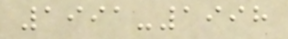1991-1998
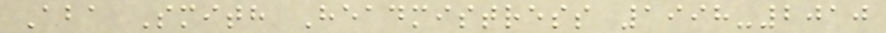Aba Smith Headmistress 1998-2010
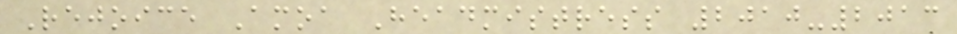Rejoice Amoa Headmistress 2010-2013
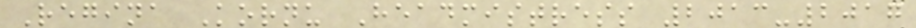Regina Kornu Headmistress 2013-2017
